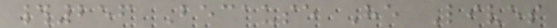#256 Because He Lives
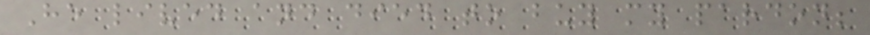He lived and died to buy my pardon;
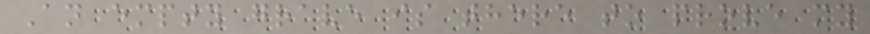An empty grave is there to prove my
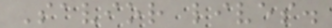Savior lives.
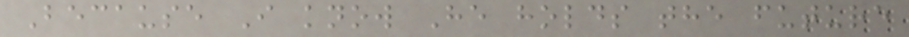Because I know He holds the future
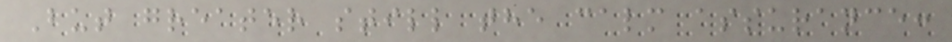But greater still the calm assurance:
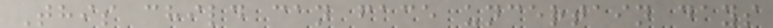This child can face uncertain days
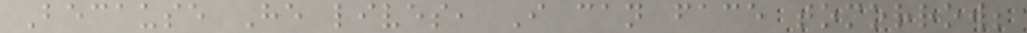Because He lives, I can face tomorrow;
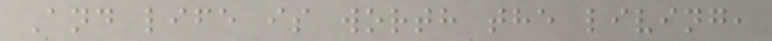And life is worth the living,
